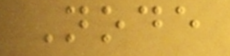Node
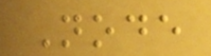Node
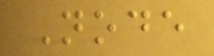Node
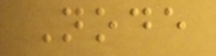Node
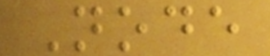Node
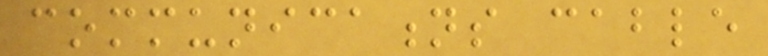communications cable
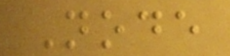Node
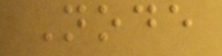Node
